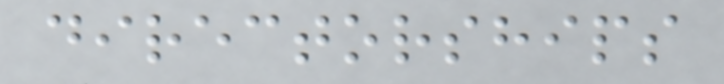directorships
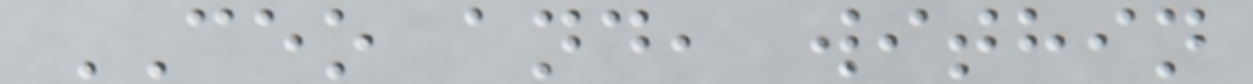CEO and, within
